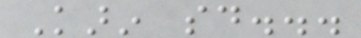Karin said...
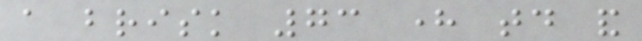a brisk 73 here today and
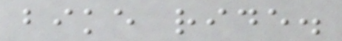bike ride.
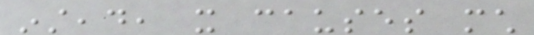instead, it causes much
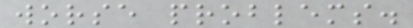worse problems.
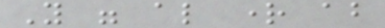You were also right about
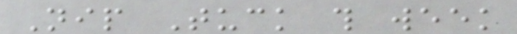Nip Tuck this week
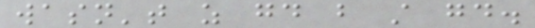wasn't as good but still good.
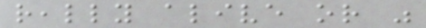really alive or was
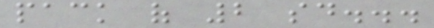pack of 2 said...
